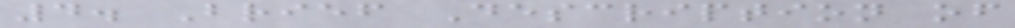4. Brief Description of
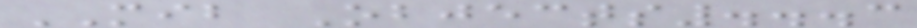MIB Objects...3
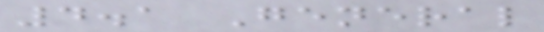4.1 General
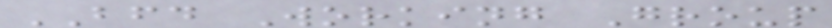BFD Working Group
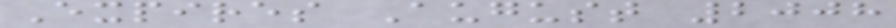Expires August 2008
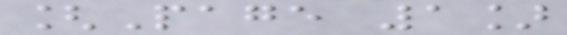[Page 1]
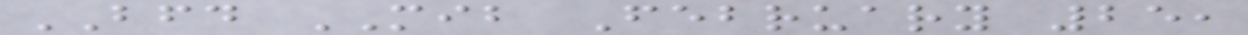BFD MIB February 25,
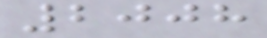2008
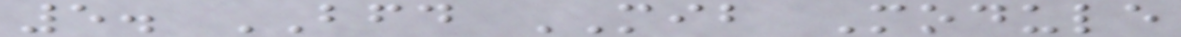5. BFD MIB Module
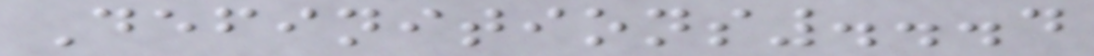Definitions...4
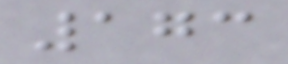173
